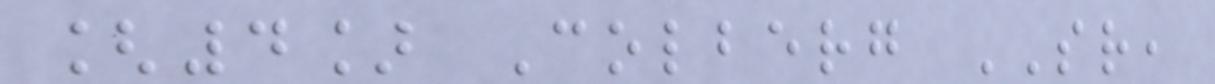[4] Colberg SR,
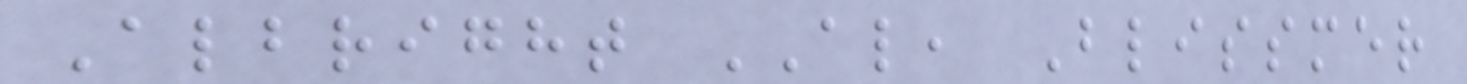Albright AL, Blissmer
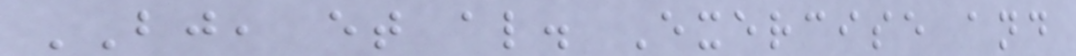BJ, et al. Exercise and
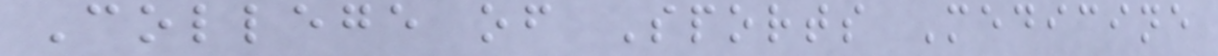College of Sports Medicine
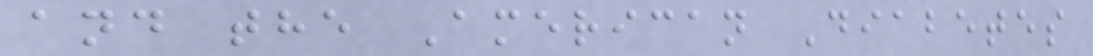and the American Diabetes
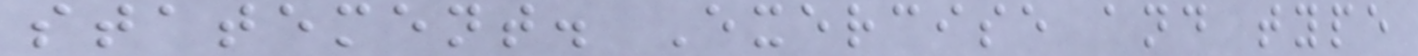statement. Exercise and type
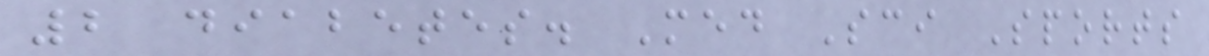2 diabetes. Med Sci Sports
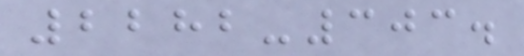2282-303.
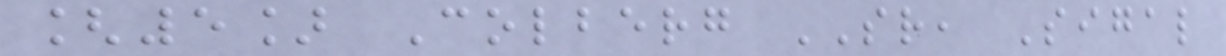[5] Colberg SR, Sigal
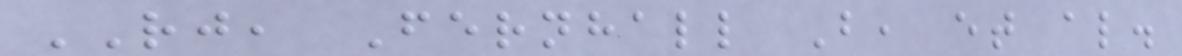RJ, Fernhall B, et al.
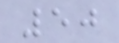50
